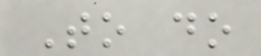To do
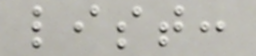list:
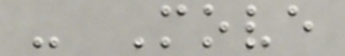- Move
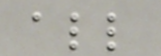all
